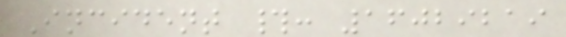Incident #: 16029219
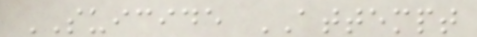SUICIDE ATTEMPT
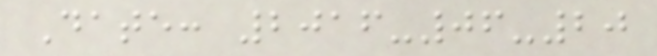Date: 2016-06-20
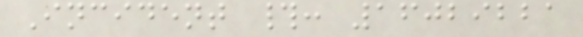Incident #: 16029221
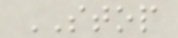STOP
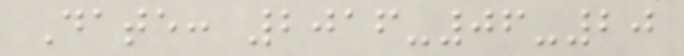Date: 2016-06-20
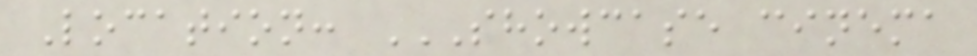Location: SHOWCASE CINEMA
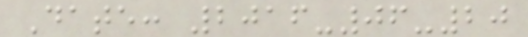Date: 2016-06-20
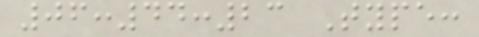06:44:23 Type:
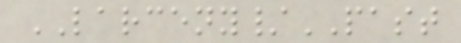LARCENY/PAST
